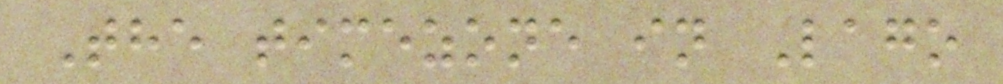The timezone in Lago
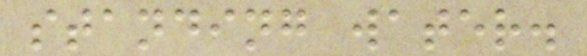standing water.
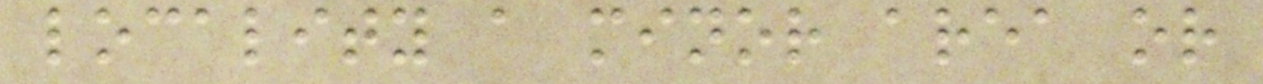locality a minor area or
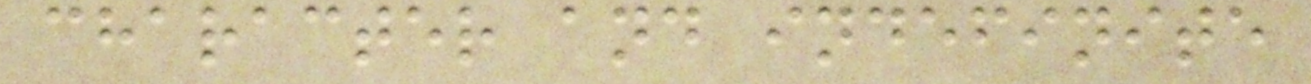character and indefinite
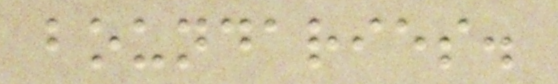boundaries.
